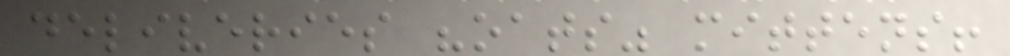deliveries "oats" mittens!
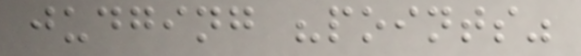judging "points"
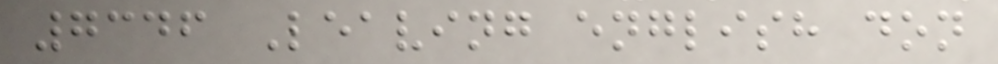7346 Leaving english don
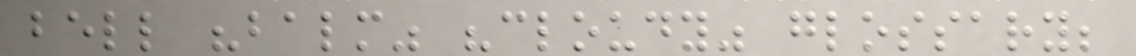bell "balm" "cloudy" glossary;
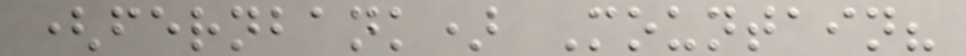(fernbank) Mountain?
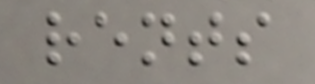rents
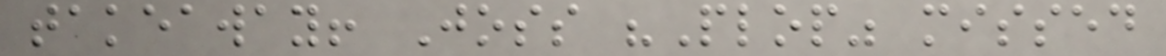takeaway! Joss "Plop" missed
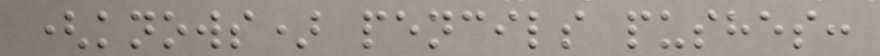(knows) pencils pushes:
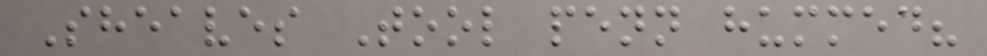Sheaves Tool penn hummed?
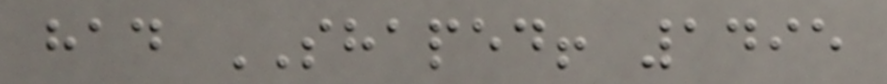had SHAPED! 1495
